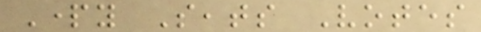Party Seats Votes
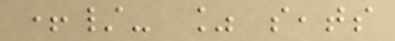+/- % seats
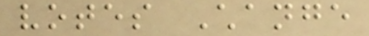votes Change
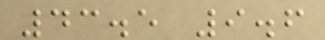43.5 9.6
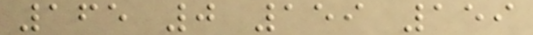165 0 159 159
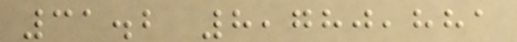31.2 8,780,881
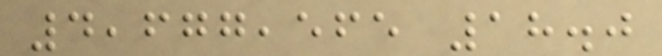4,677,565 18.0
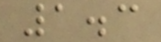1.3
